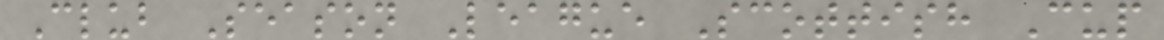Club Season League Scottish Cup
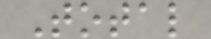Total
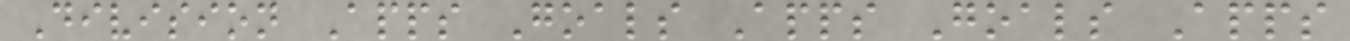Division Apps Goals Apps Goals Apps
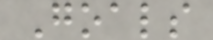Goals
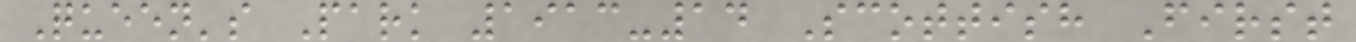Queen's Park 1913-14 Scottish First
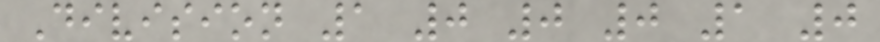Division 1 0 0 0 1 0
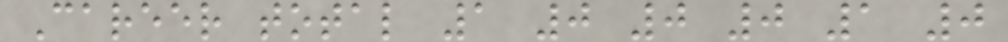Career total 1 0 0 0 1 0
